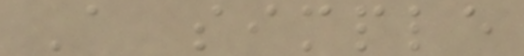A simple
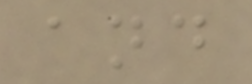and
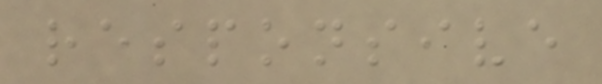responsive
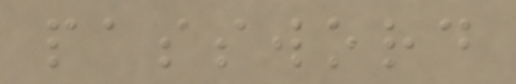password
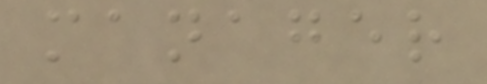manager
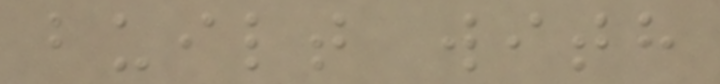built with
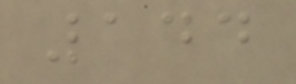144
